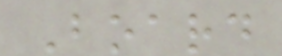Board
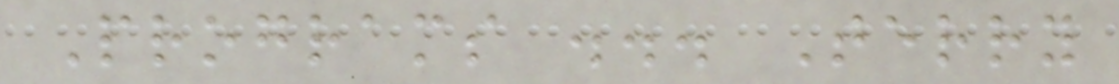Programs ... Terry
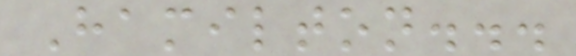Hamilton...
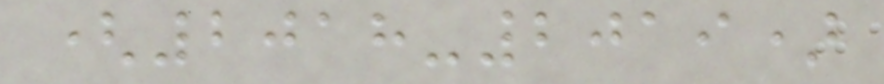(2018-2019)
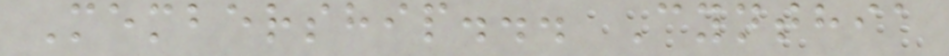Membership... Cynthia
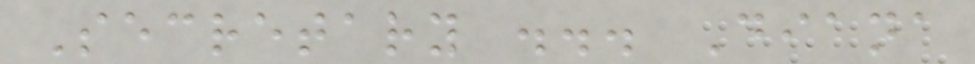Secretary ... Diana
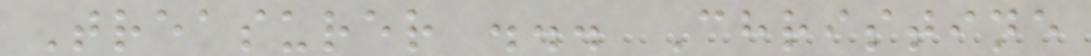Treasurer ... Christine
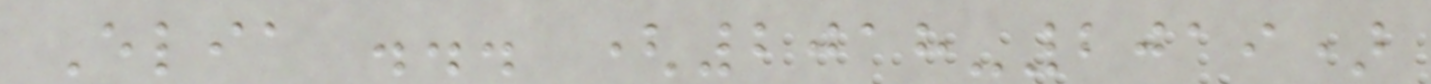Elia ... (2018-2019)
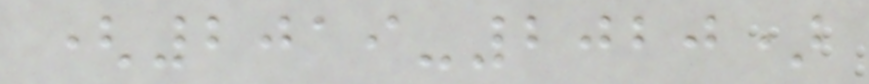(2019-2020)
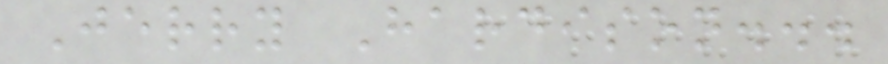Jerry Hardison...
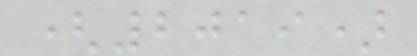(2019)
